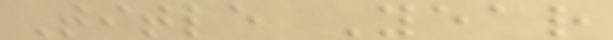Title Year
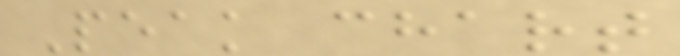Peak chart
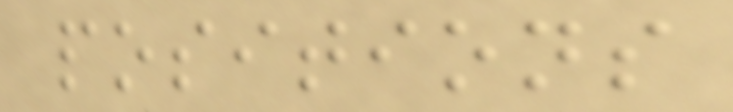positions
